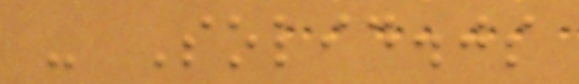- Solid.js
